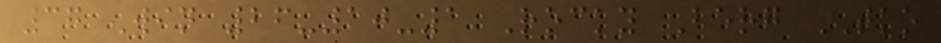37 Win 26-10-1 Rocky Berg TKO
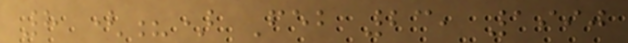8 (?) Feb 23, 1990
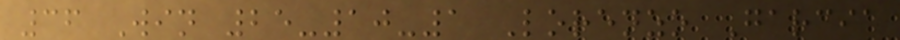36 Win 25-10-1 Lorenzo Garcia
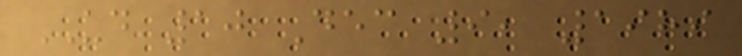UD 10 Dec 9, 1989
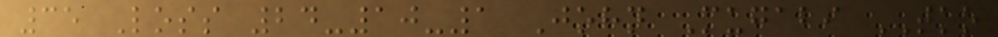35 Loss 24-10-1 John Mugabi TKO
